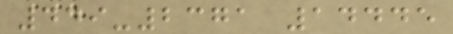449-2371 14445
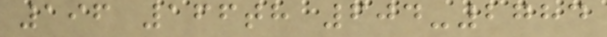196 166th 604-2784
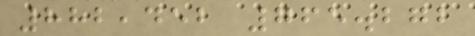882,452 765.272
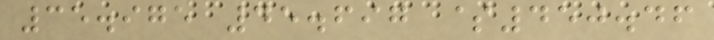35.975 45.697 $450.46
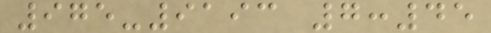975-9193 7:45
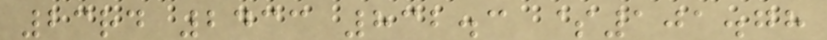23rd 2433 832.3 $101.78
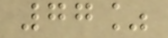77%
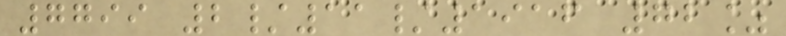7799 2/11/1916 72%
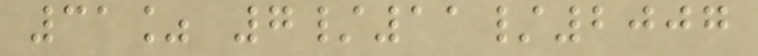31% 7/11/2007
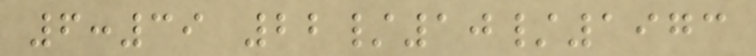6:39 22/10/1973
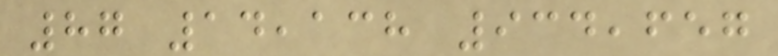87 14,138 934,657
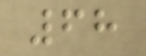68
